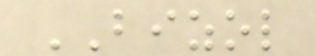BIZOL
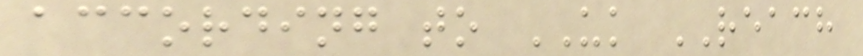according to UK REACH
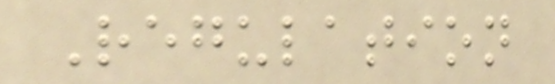Regulation
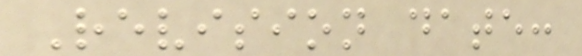Revision date:
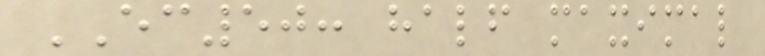EC50: half maximal
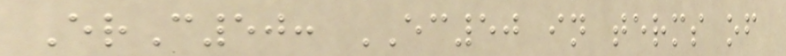ErC50: EC50 in terms of
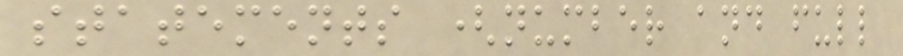statements (number and full
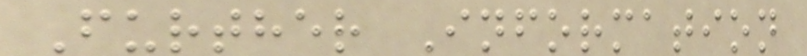Further Information
